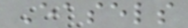Easels
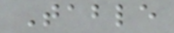Table
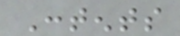Contents
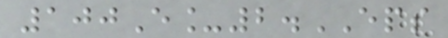100E_2.EPS
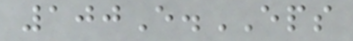100E.EPS
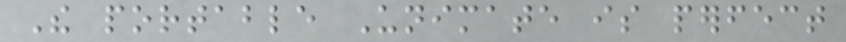The portable Unimate is perfect
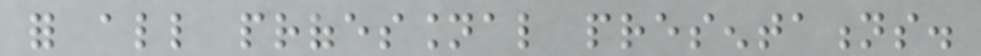for all professional presentations.
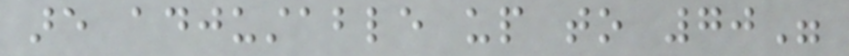are adjustable up to 70"
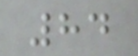84
